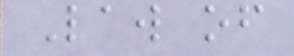Law of
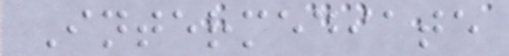Intermediate
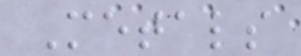Metals
